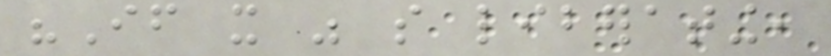"If it was so liberating,
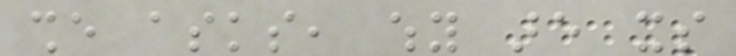she asks, why are its
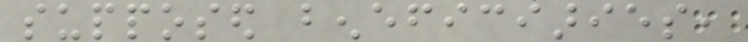supposed beneficiaries,
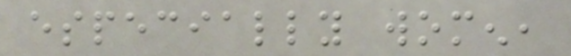especially women,
